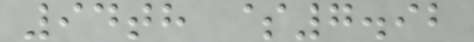94th $7.92
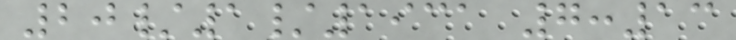20/1/1931 7:13
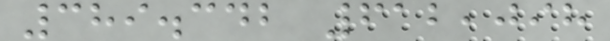389.342 612,098
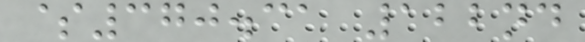$370.31 122nd
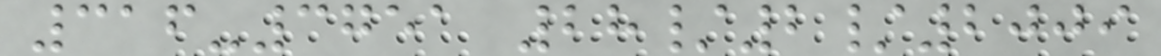316-3751 28/2/2009
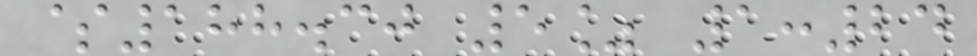$188.30 5% 1:24
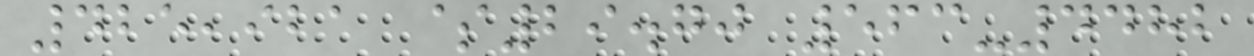425,921 $29.70 563-4482
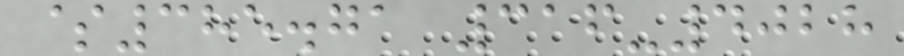$385.71 316-4028
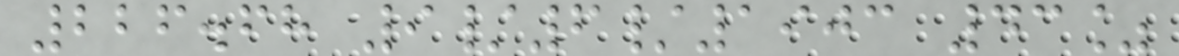226.68 9/6/1903 43%
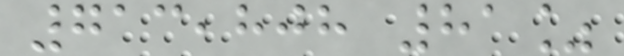713,808 81%
